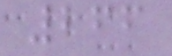266
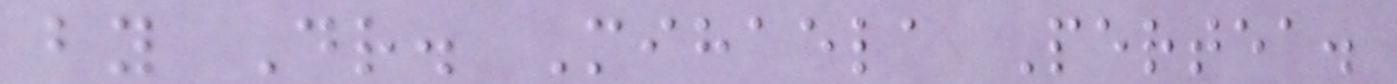by Dr. Mihaela Pertea.
